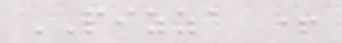PIZZA +
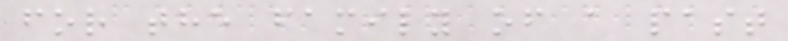for the family of a past
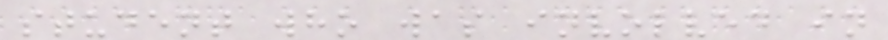student who was involved in
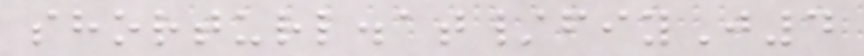shorturl.at/fiyJ4
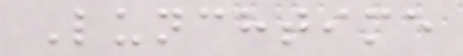Lunchtime
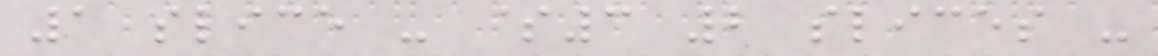1 slice - $3 2 slices -
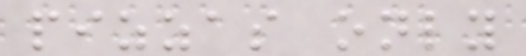pizzas only
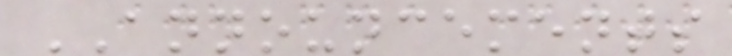ANNOUNCEMENTS
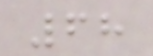68
